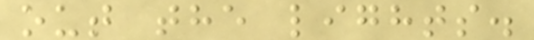out the lights.
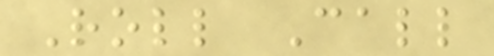Roll Call
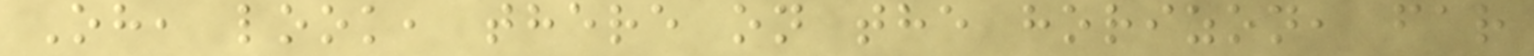Oh, look, there on the horizon, far
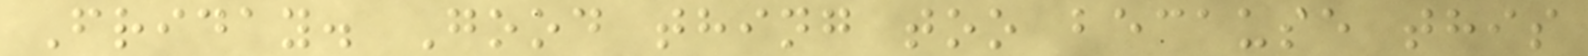Friday. Good thing too because this
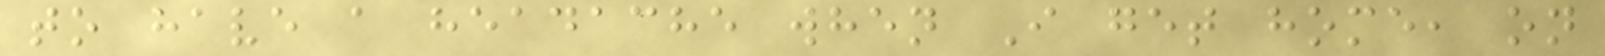to have a headache when I get home, on
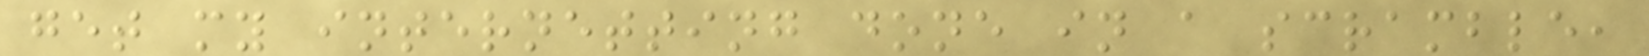get my internetting done in a scramble,
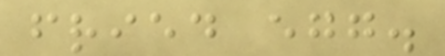fried egg.
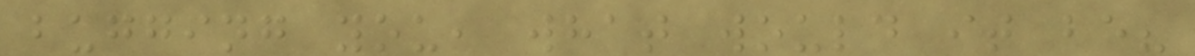bugging you, what would it be?
